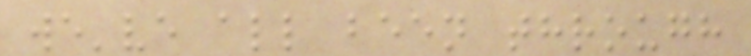we've all been through
